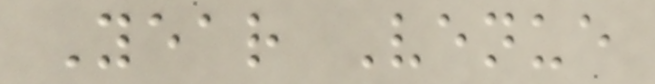Year Venue
